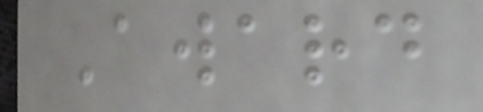Award
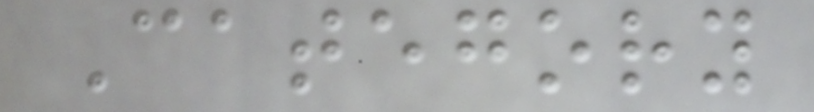Category
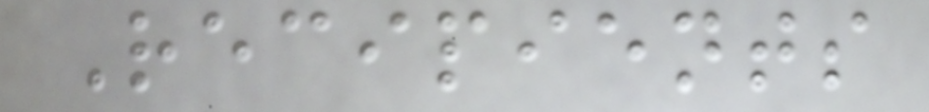Recipients
